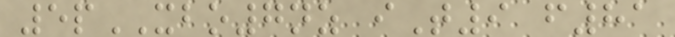5pXBO7nz iT9 f81
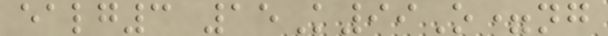ealg3 15K99O=ng
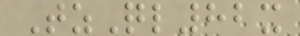TzQl82x
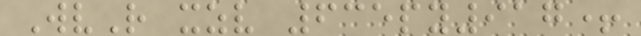WvR xzv 635py917+
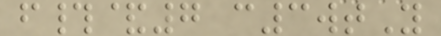f#&7 c3wtY
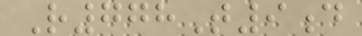R778T9d
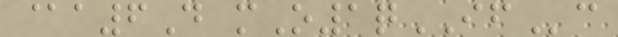@a6D mO1qIFc
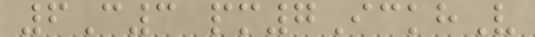6C3 pm7IckhV
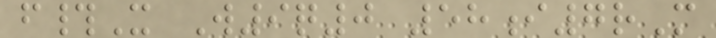f#X W9q0 58i7rM
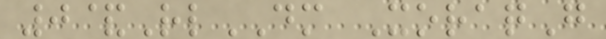0&RlDM XoraqG
